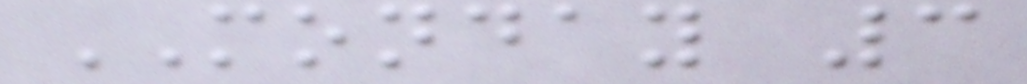MONDAY 3
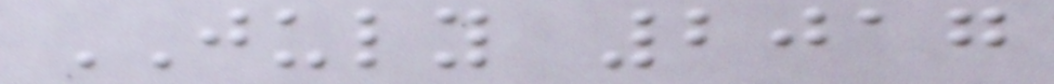JULY 2017
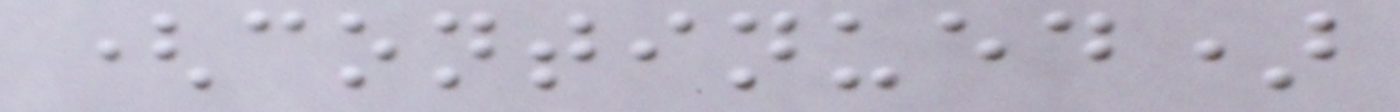(continued)
